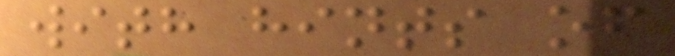with hints of
